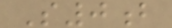S0b
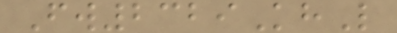Fw2329KhL
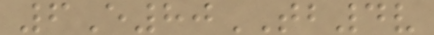6E80TB4v
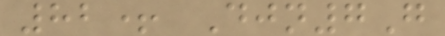82+ Djn7G
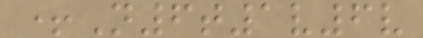+N6t1v6v
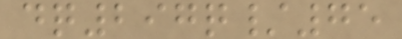dq297q/75
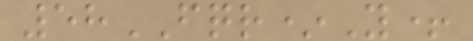58FQR*Y+
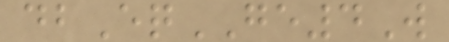dbEqGE4W
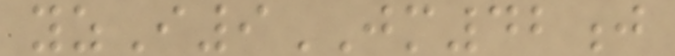yzI9JM42j
